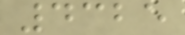4325
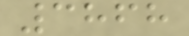3868
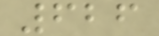626
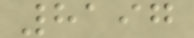8197
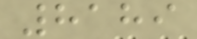8189
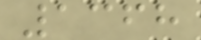1368
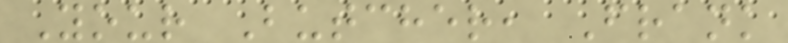Your Butcher, Frank
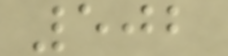502
